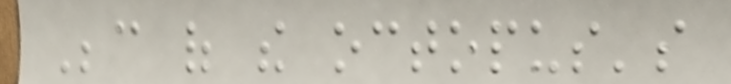Because of the octopus's
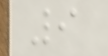9
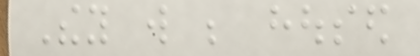They will be housed
